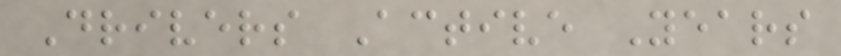Drivers Active Years
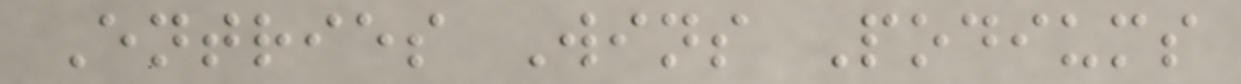Entries Wins Podiums
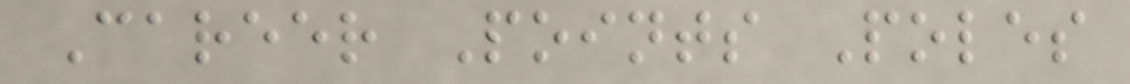Career Points Poles
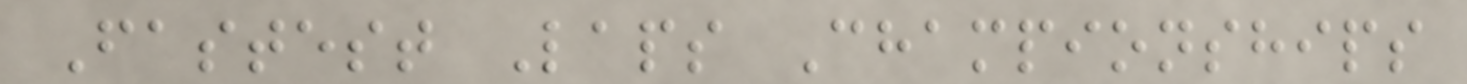Fastest Laps Championships
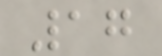17
